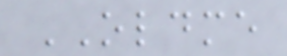OLDME
